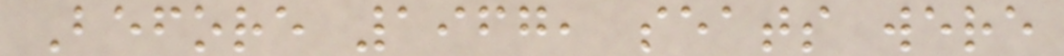Before 1967, seats were
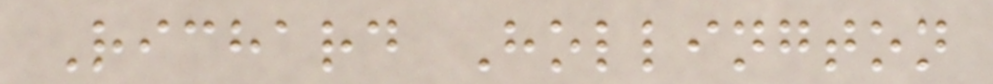Richard Hollington
